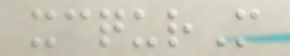xcqurM
